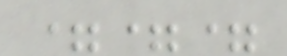===
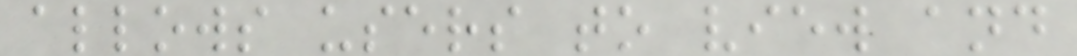allows users to view and
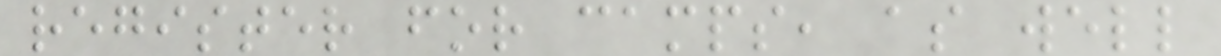register for camps, as well
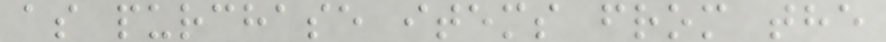as purchase items from the
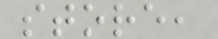store,
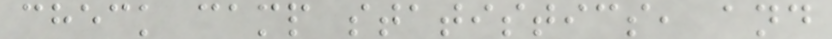check camp statistics, and
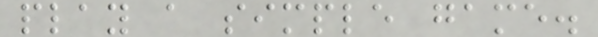play a simple game.
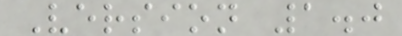Version 1.0
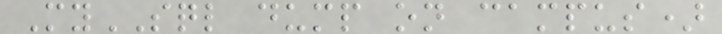MySQL dump on campus)
